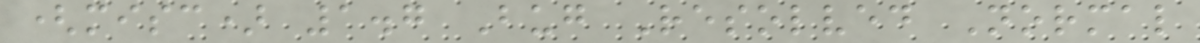(misc) 1.7 Bug Resolved Normal
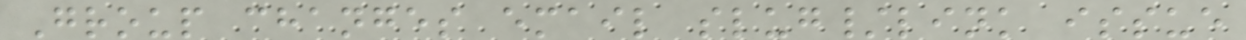Group changes email slug/link issue
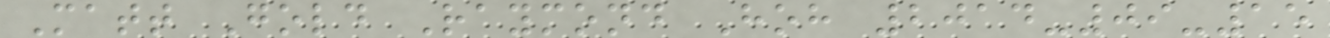Matt Gold Raymond Hoh 2014-09-15
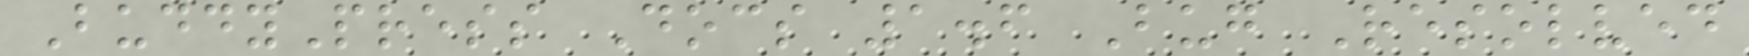BuddyPress Docs 1.6 Bug Resolved
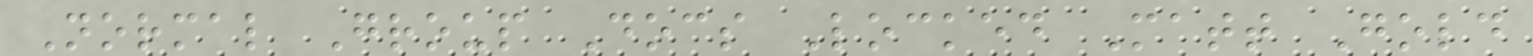Normal Group Docs Locked Matt Gold
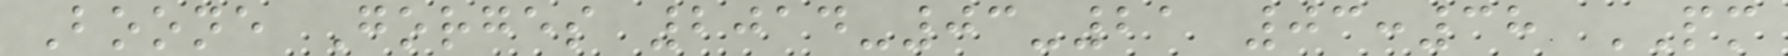Boone Gorges 2014-03-21 03:38 PM
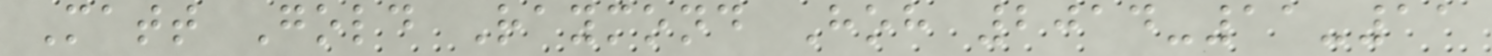Matt Gold Raymond Hoh 2014-11-11
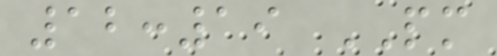12:19 PM
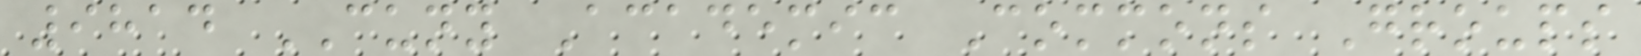9814 CUNY Academic Commons Groups
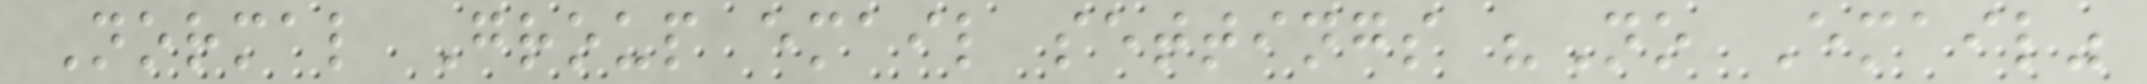Normal Group email settings "No Email"
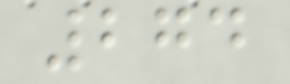274
